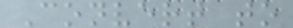Convert to
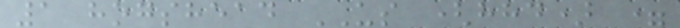1 hogshead US (hhd) =
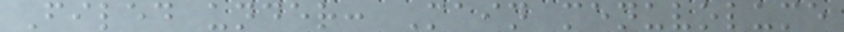Filed under: Main menuvolume
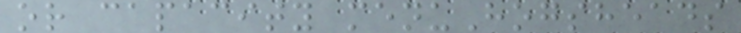or capacity menuHogsheads
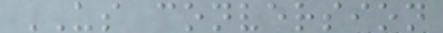US conversion
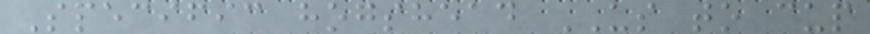Specific hogshead US to cup
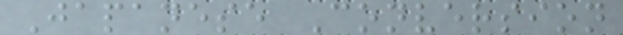Japanese Conversion
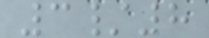3/8
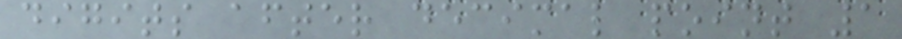digits after decimal point 1
